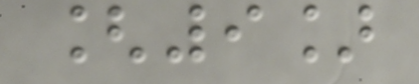[9]
